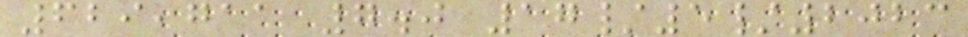629,711 7.0 17/5/2023
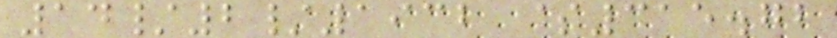14/2/1932 $315.72
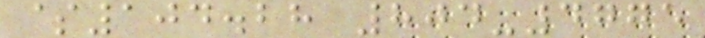$104.28 804-4775
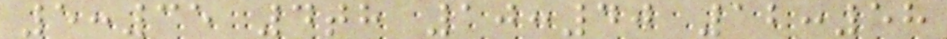5:35 4th 10:40 12:58
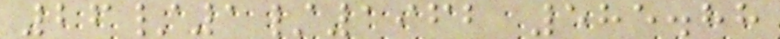26/1/1962 585.88
